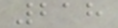218
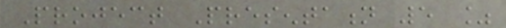Project Presentation 5 %
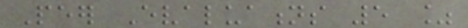Peer Evaluations 5 %
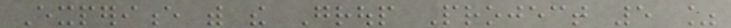Experience with the Group Project 5 %
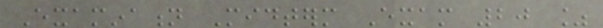Examination Midterm Exam 20 %
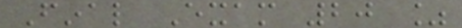Final Exam 20 %
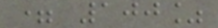= 100%
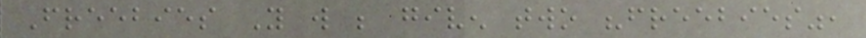Freebies You will be given two "freebies",
